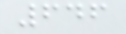646
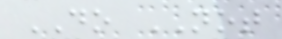DO NOT
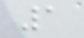1
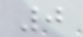0
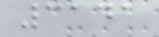3141
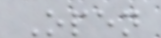Open
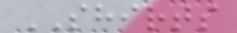SHIRTS
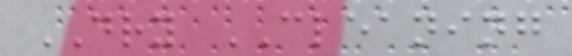DRY CLEANING
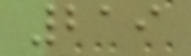219
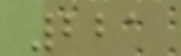221
